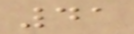41
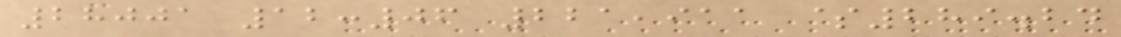28001 12:06 221,911 $289.24
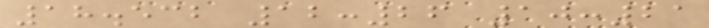18.532 12:26 10:21
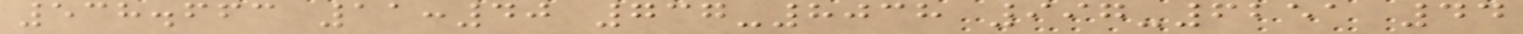538.663 11:40 737-8038 997-6251 44
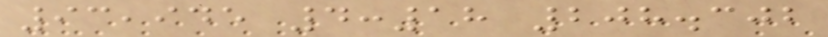93,945 4:18 208.302
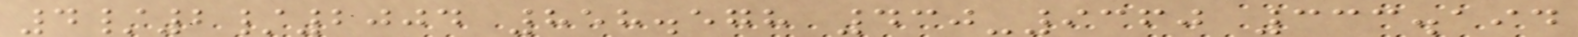4/2/2004 858.578 430-9360 333.194
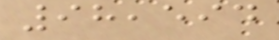98,594
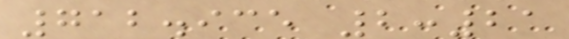712.935 2:21
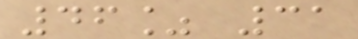46% 31
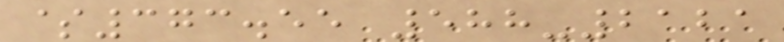$373.55 588-2121
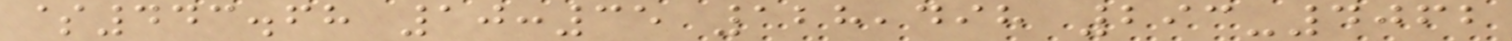$443.68 10:35 128,498 293-4062
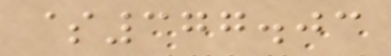$377.03
